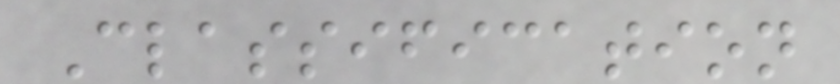Classification
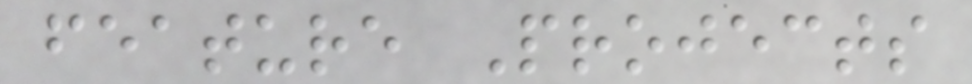feature Projects
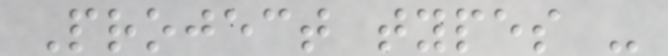Project types -
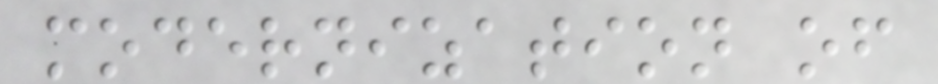modernization of
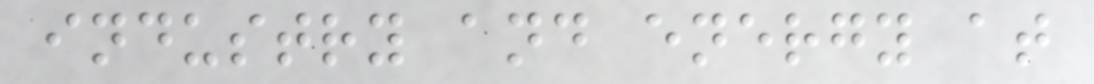industry and energy at
